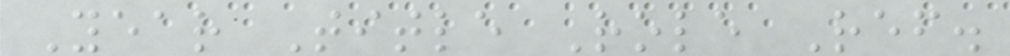Year Title Role Ref.
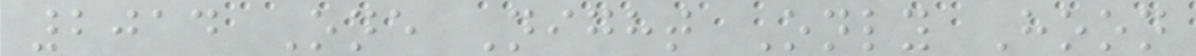2014 One Night Only Hoon
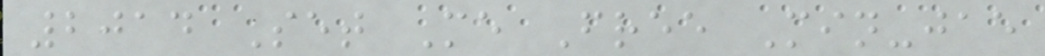2014 Set Me Free Min-jae
